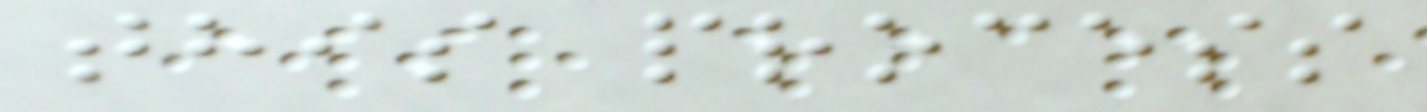this process
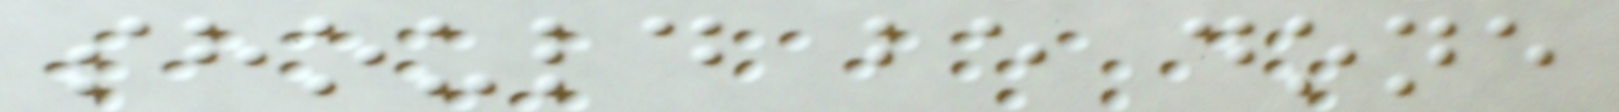should be done
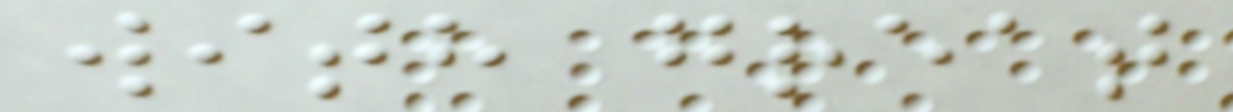with great
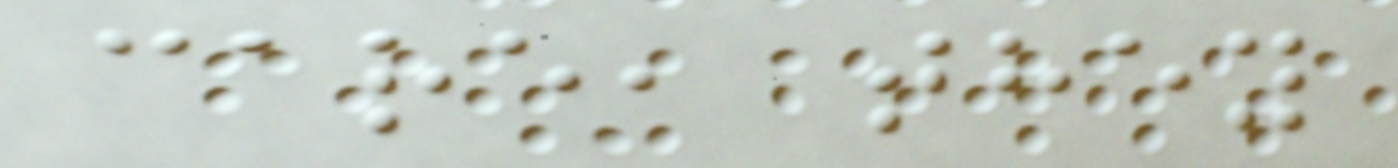care, they
